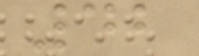42
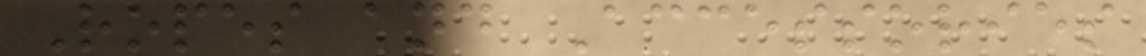Ropes and Accessories
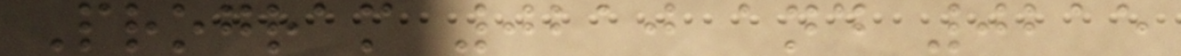Program 0210 and 0215
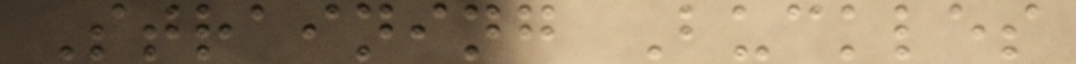Straining Buckles
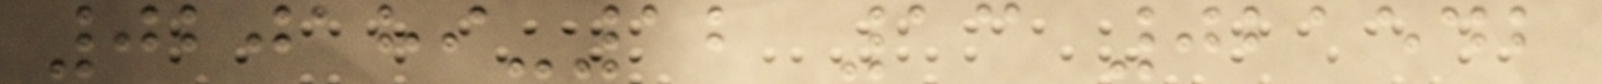020189-12 13 021542
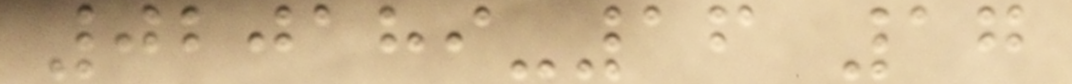020189-16 17
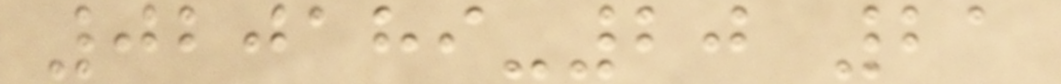020189-20 21
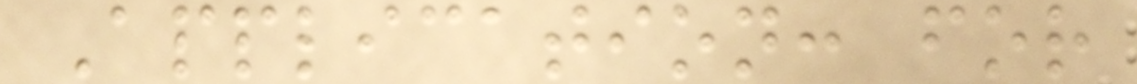Application: for
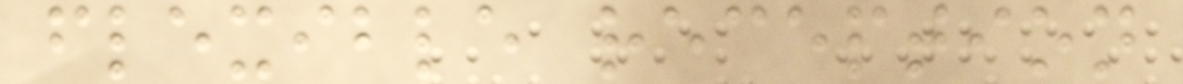flexible reception
